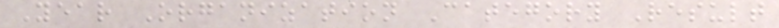Year Organization Category Result
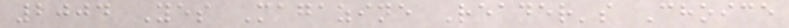2004 Yes Magazine Reader's Choice
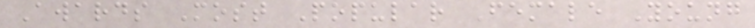Awards Most Popular Female Young
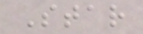Star
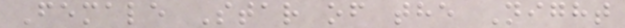Female Star of the Night
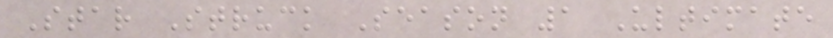Star Struck Season 1 Ultimate
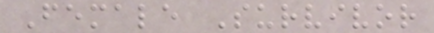Female Survivor
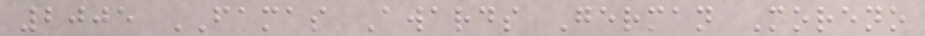2005 FAMAS Awards German Moreno
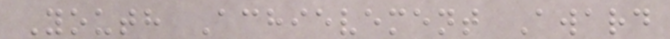Youth Achievement Award
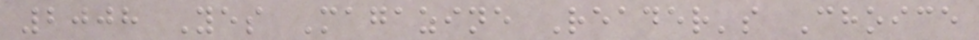2008 Yes Magazine Reader's Choice
